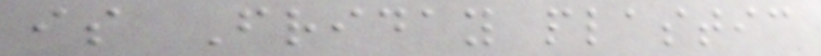is Friday plastic
